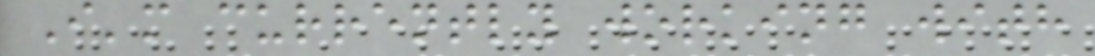I'm currently working with
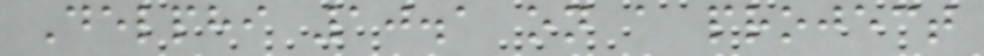Delphi 10.1 on a project
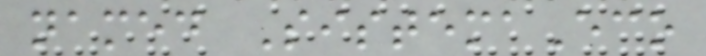named SistemaEco
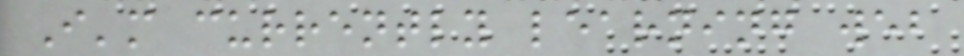I'm currently learning web
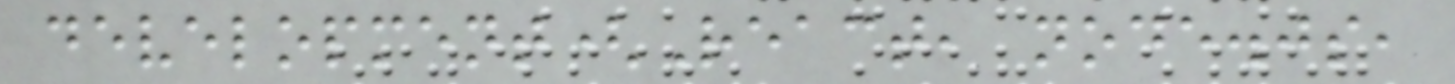development(React, node.js,
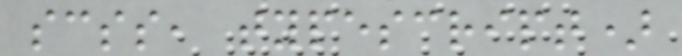scss, typescript)
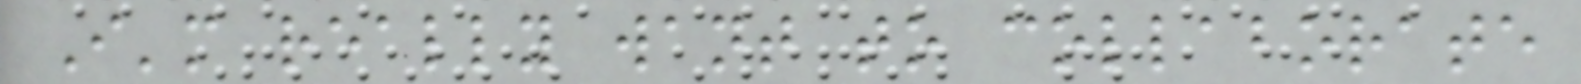I'm really want to collaborate
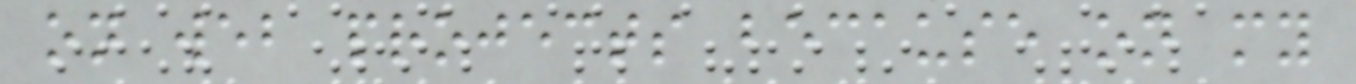on web projects because on my
